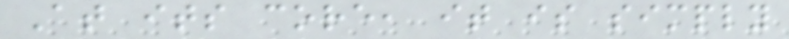At its core, it is simply
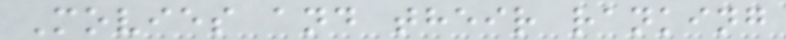Movies and their ranking
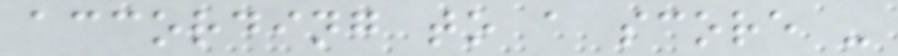according to a score -
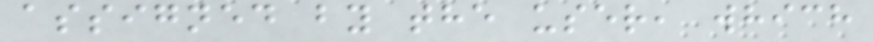assigned by the user, which
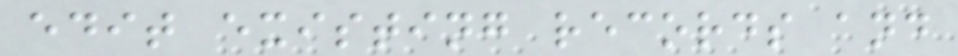edit existing records and
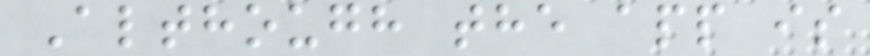Although the app is
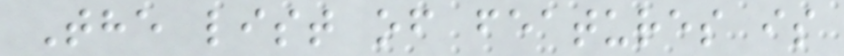The list of features is
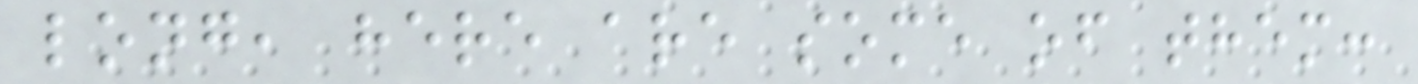long, here are some of them:
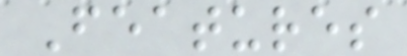Features
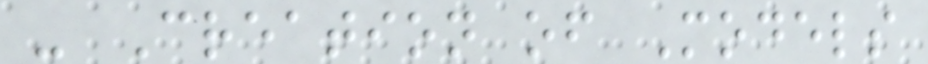- Creation of Models
